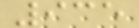935
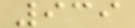939
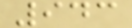943
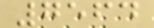7564
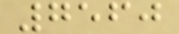7560
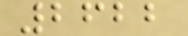2622
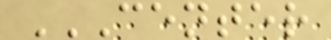CENTER
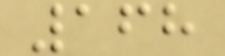168
